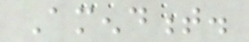Amendment.
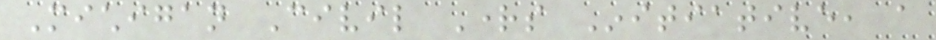Michigan Civil Rights Initiative, a
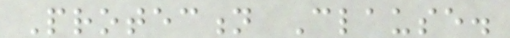Protection Clause.
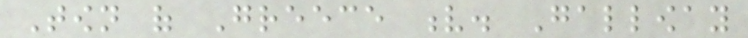Town of Greece v. Galloway
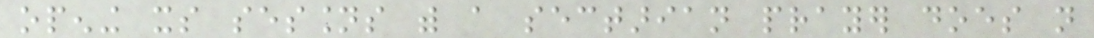opening its sessions with a sectarian prayer does not
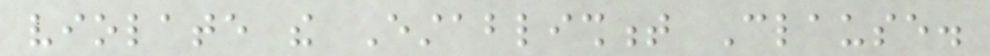violate the Establishment Clause.
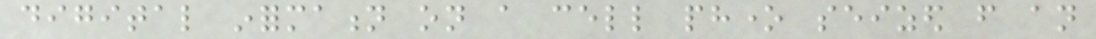digital information on a cell phone seized from an
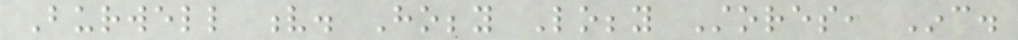Burwell v. Hobby Lobby Stores, Inc.
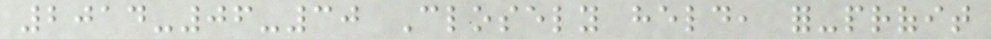2014-06-30 Closely held, for-profit
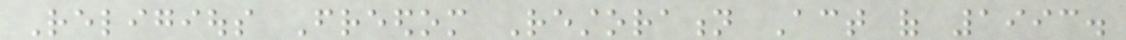Religious Freedom Restoration Act of 1993.
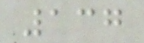137
